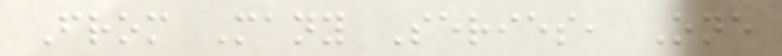From Many Series, One
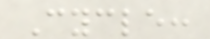Cycle:
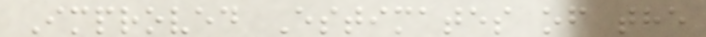Improved Estimates of the
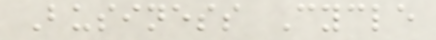Business Cycle
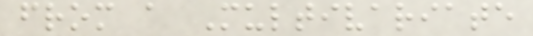from a Multivariate
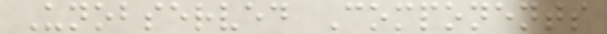Unobserved Components
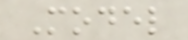Model
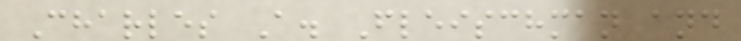Charles A. Fleischman and
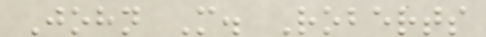John M. Roberts
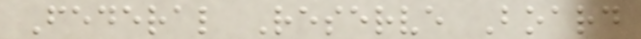Federal Reserve Board
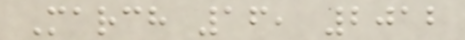March 16, 2012
